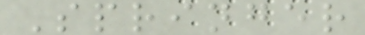Springer
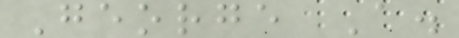George A.
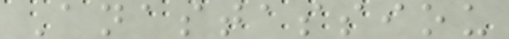Anastassiou
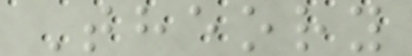Theory
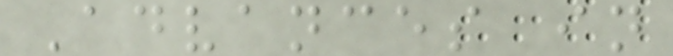Advances in
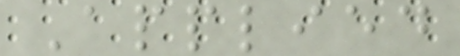Applied
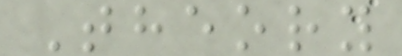Theory
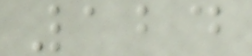124
